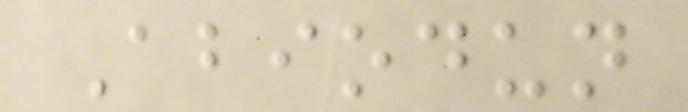Abiodun
